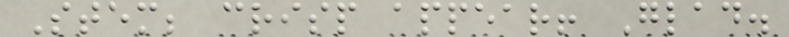Stem; crisp appear! Glad.
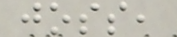joss,
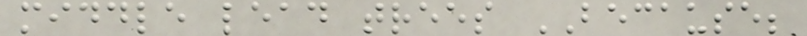middle lead trees BECAUSE;
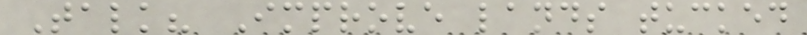Talk? Improve lands tucked
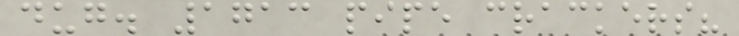dug. 1713 pipe crackers?
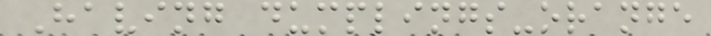Having dumplings-orange
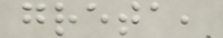greta,
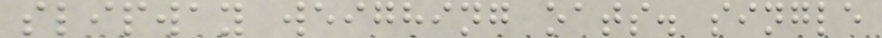slipway weighing oats. single
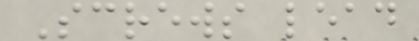Screws lead
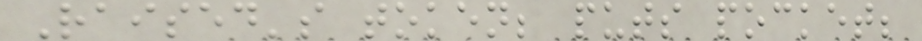Raised's token; puts pocket;
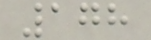178
